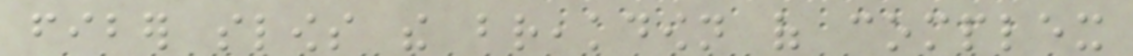fiber slows the breakdown of complex
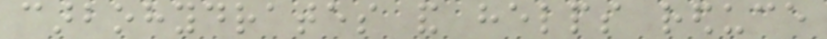carbohydrates and helps reduce
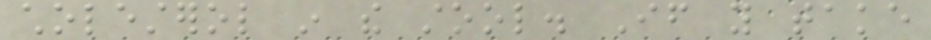cholesterol in the stool. If you take
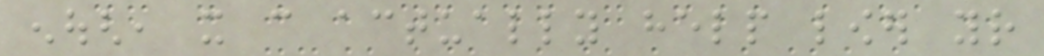enough, it can actually help lower your
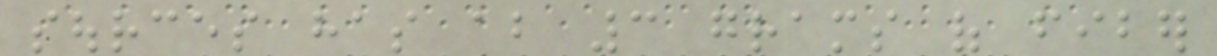sources has about 3 grams of fiber
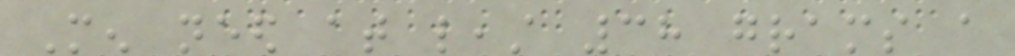Men need at least 38 grams a
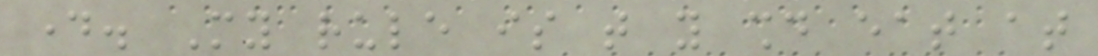day. My rule is that you should eat at
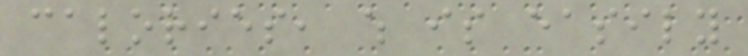calories, which is easily
